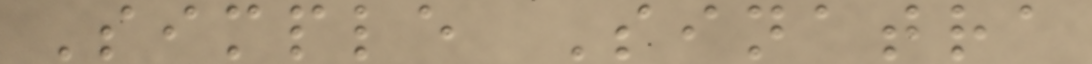Simple Sinatra
